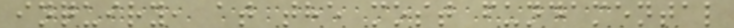inquiry, at the most fundamental
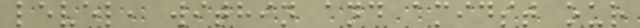level, within and amidst our
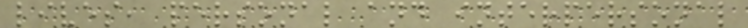lives, personal and interpersonal
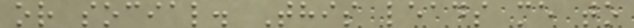or social. This leads me to
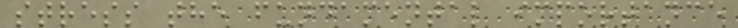stress the fundamental importance
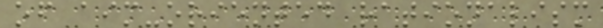of aim-oriented rationalism
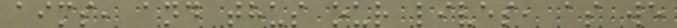aims, and thus our lives, as we
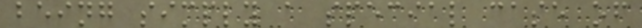being simply a special case of
